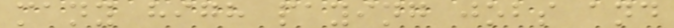many high paying jobs and
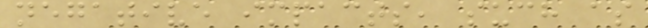negative impacts, such as
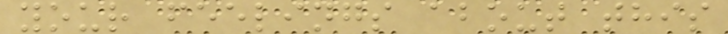your feelings about this
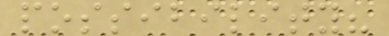possibility?
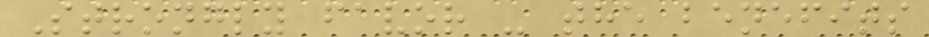Strongly favor - the benefits
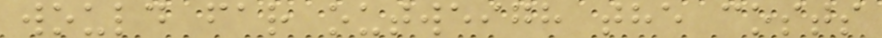would far outweigh the costs
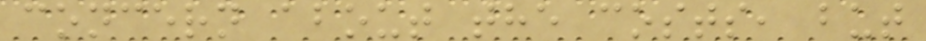concern about the costs, but
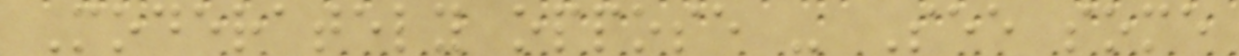Moderately oppose - See some
